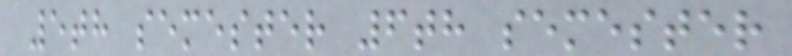5th semester 6th semester
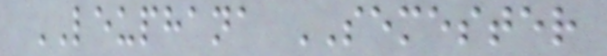LEUPHANA SEMESTER
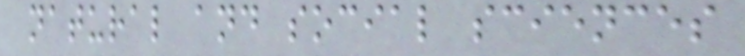natural and social sciences
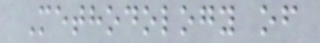Methodology of
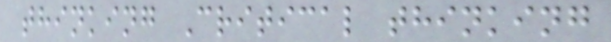thinking Critical thinking
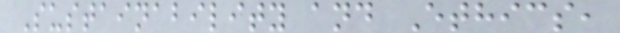Sustainability and Ethics,
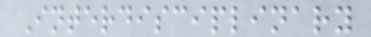Interdisciplinary
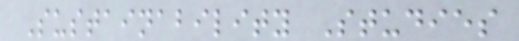Sustainability Studies
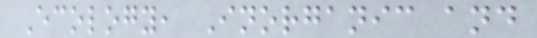Ecology, Inorganic and
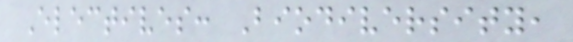Electives: Biodiversity,
